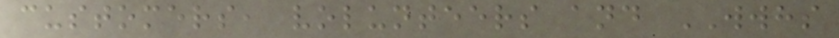customers, volunteers and WWHS
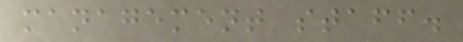management staff.
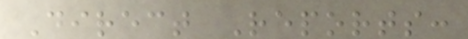Direct Reports:
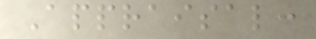Appraisal:
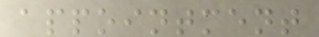appointment
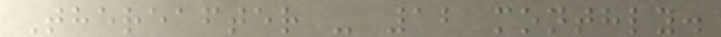Thereafter - 12 monthly.
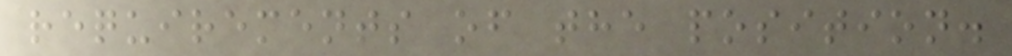requirements of the position.
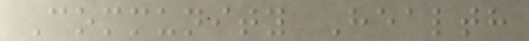Community Health
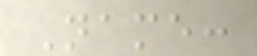Name:
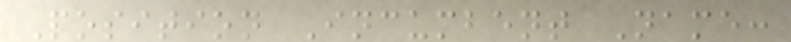Position Incumbent Name:
